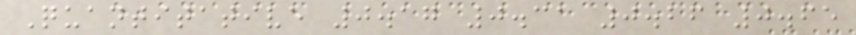Quantitative 0.17 0.31 0.26 0.65
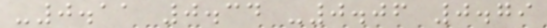-0.11 0.34 -0.06 0.79
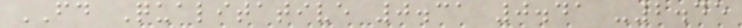FD Qualitative 0.31 0.41 -2.45
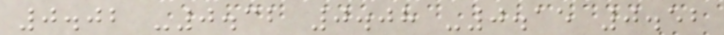0.02 -0.32 0.08 -0.15 0.52
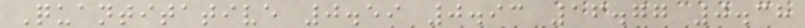Quantitative 0.59 0.93 16.77 0.38
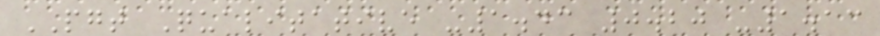PGT Qualitative -1.43 0.20 -1.13
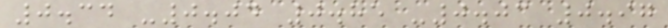0.34 -0.04 0.85 -0.03 0.97
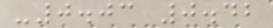-0.03 0.42
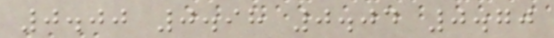0.00 0.98 0.04 0.70
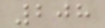208
